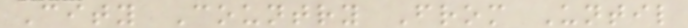City Country From Until
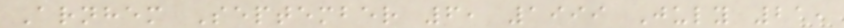Arnhem September 6, 1999 July 21,
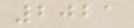2021
